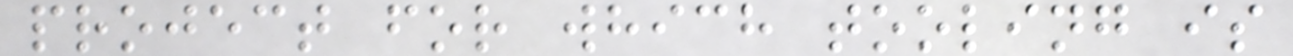project for which tooling is
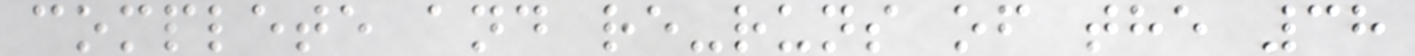complete and re-runs of the 38
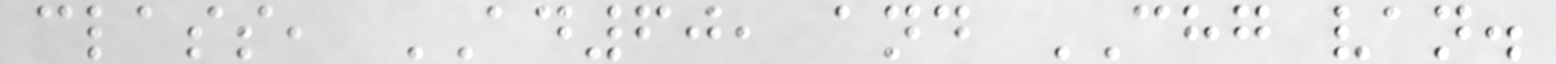class, AD60, and CHG van.
